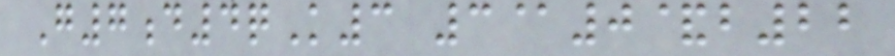G7d4qK3 3@0&b22
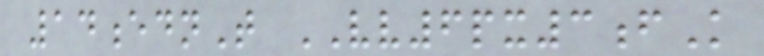14ednT VV6px3fK
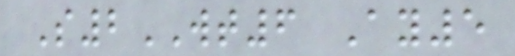S2WT6 Ay5
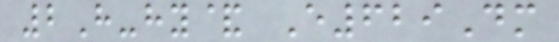2H-hy& E629Dm
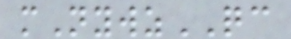mNywzQC
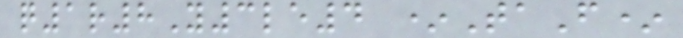q1r8Y3le4 *TaF*
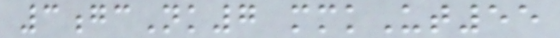3gcNk7 mmkUt55
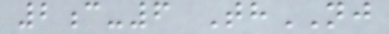2c-6 ThNJ
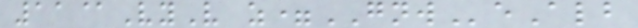11@VyV z=GNWeAlb
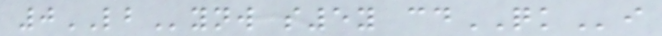0LBynw s5y cdQKi
